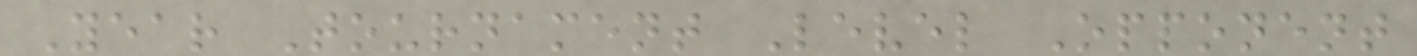Year Tournament Level Opponent
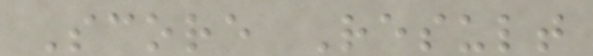Score Result
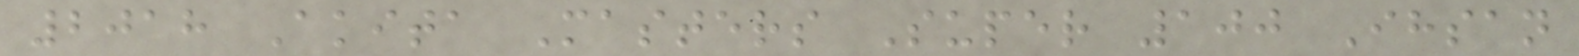2018 Akita Masters Super 100 Ihsan
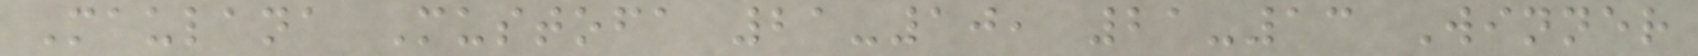Maulana Mustofa 21-10, 21-13 Winner
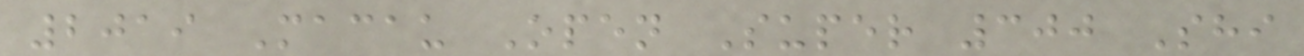2019 Macau Open Super 300 Shi
